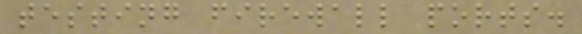testing firewall ports.
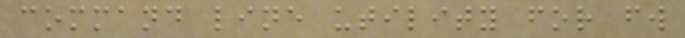command line utility for fw
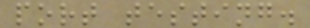port testing.
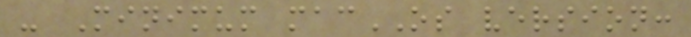- Minimum macOS version:
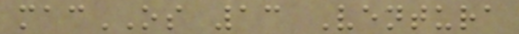macOS 13 Ventura
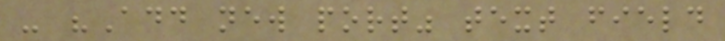- "Add new port" text field
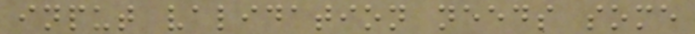input validation needs some
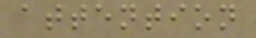attention
